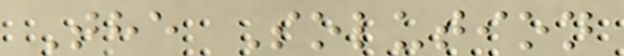The Solution
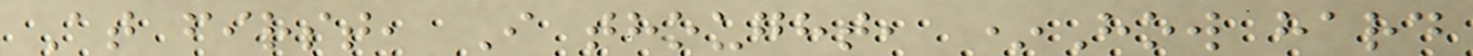At first, I thought, *How hard
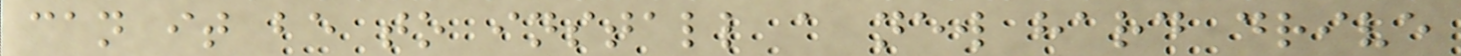can it be to install a new hard drive
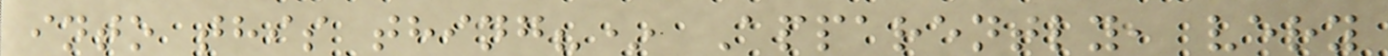into this thing?* Apparently, very
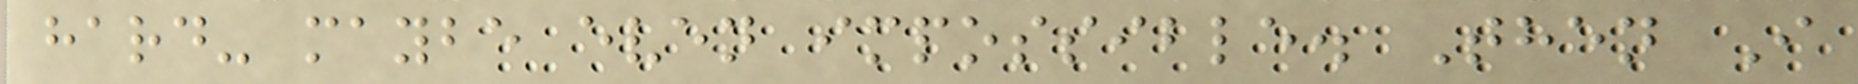hard- maybe even impossible. Then I
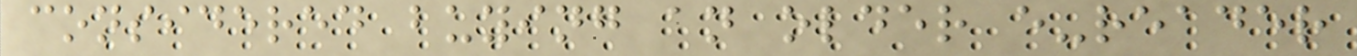considered buying an older e-reader
